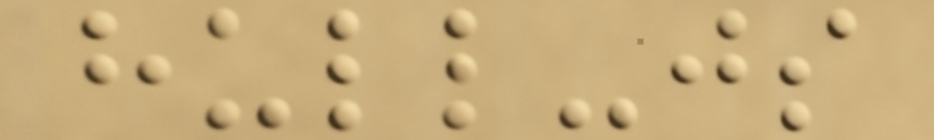hull-js
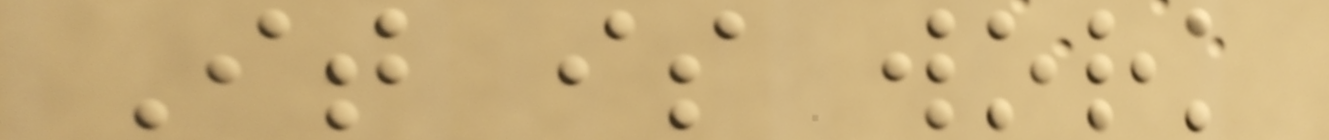It is work
